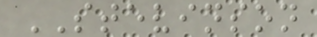STEVINSON
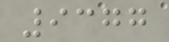9377
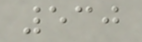530
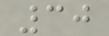30
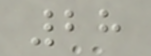28
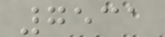7531
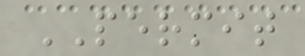PERMIT
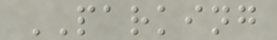PARKING
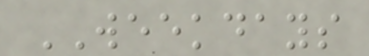WEEKDAYS
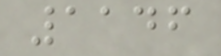1146
